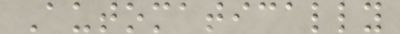Automatically
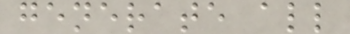generate all
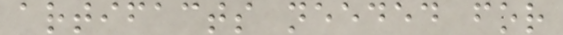artifacts needed for
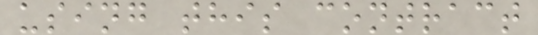using this contract
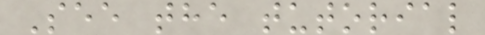See the tutorial
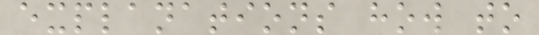explanations how to
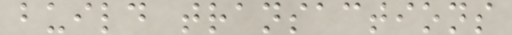build transactions
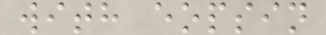with eopsin
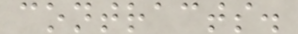contracts.
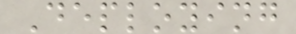Deploying
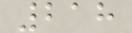218
